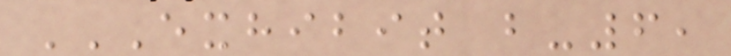EXHIBIT B-6,
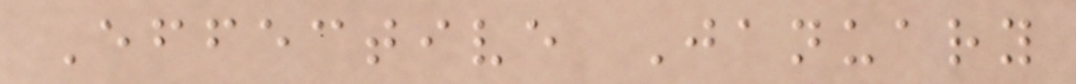Effective January
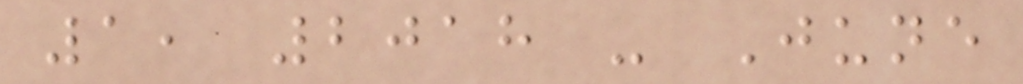1, 2018 - June
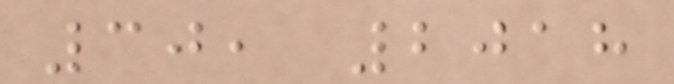30, 2018
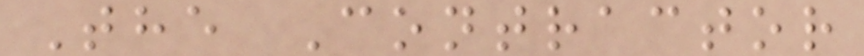The Contractor
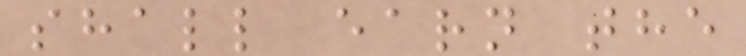shall earn the
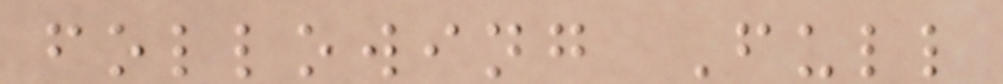following Full
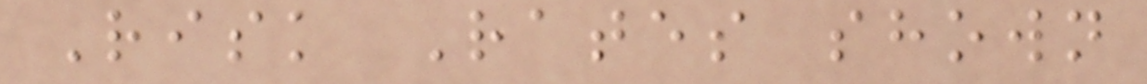Risk Rates shown
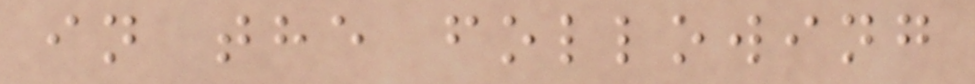in the following
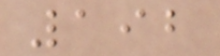192
